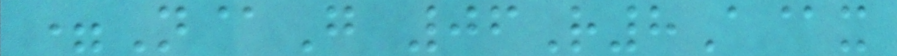=N@G 06R8A@x
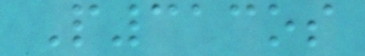P313os
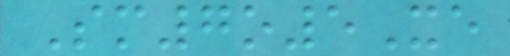Sm7o5Xe
